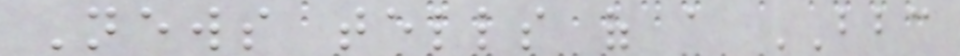News tells of a BBC
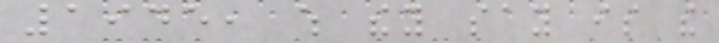1945, which they say is the
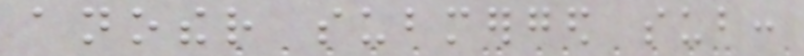another submerged sub:
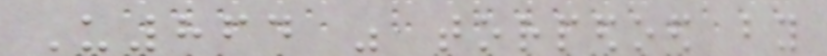U864 was torpedoed by
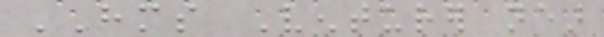HMS Venturer near
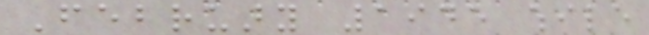February 1945 while
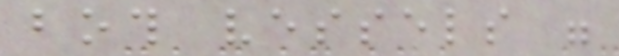both vessels were
